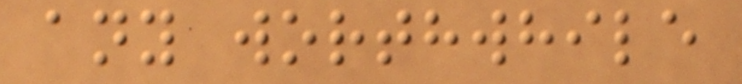any worthwhile
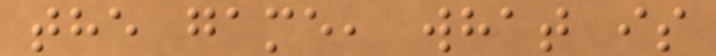the game, what is
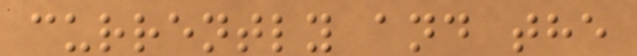currently and the
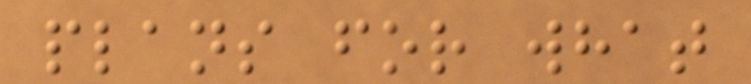plans for what
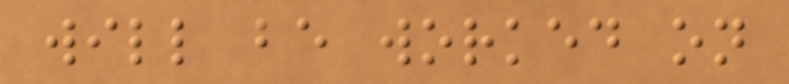will be worked on
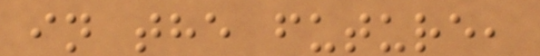in the future,
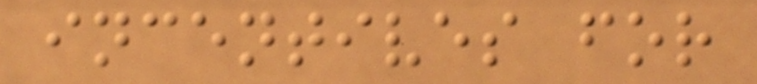incentives for
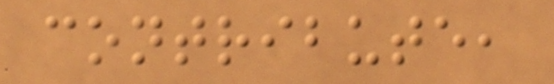contribute,
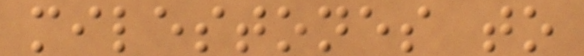milestones to
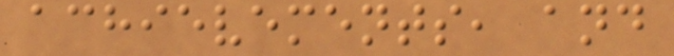achievements, and
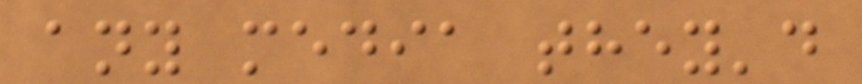any media they'd
